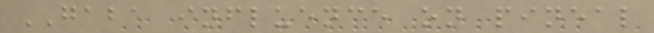GABA influence on pineal
